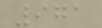971
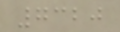7320
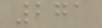271
